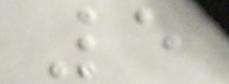5
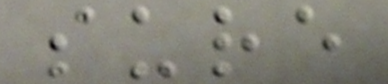sure
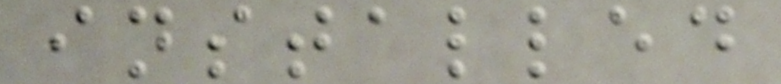installed
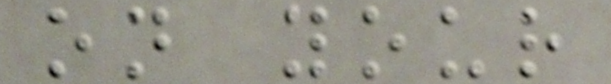on your
